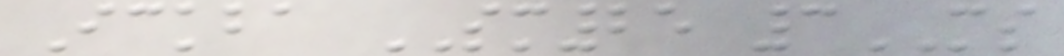Ickba SM25 3MS
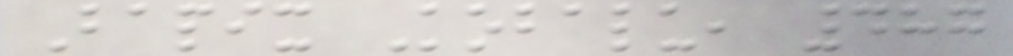Bapix Kobalu, 487
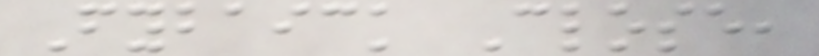Fybaick Close,
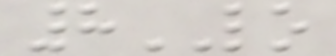8LO
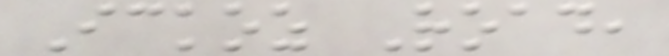Ickoz Road,
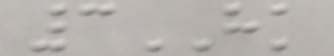3HK
